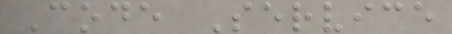Code Service
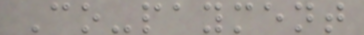Co-payment
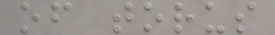of torus
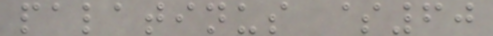palatinus $60
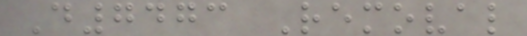D7473 Removal
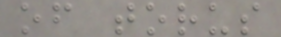of torus
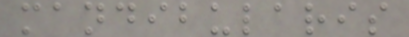mandibularis
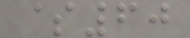$60
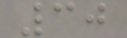30
